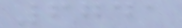6741
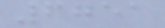6751
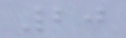20
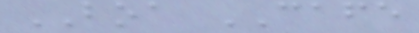BOA CAFE
